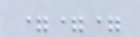===
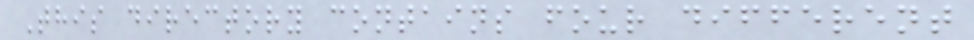This directory contains four different
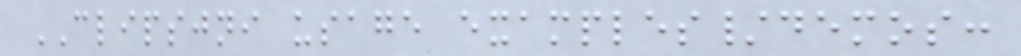CLIPSJNI usage examples/demos:
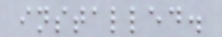installed.
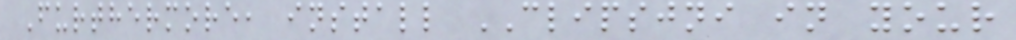Furthermore, install CLIPSJNI in your
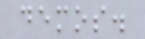demos.
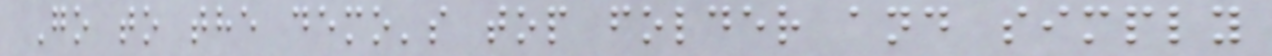Go to the demo's top folder and simply
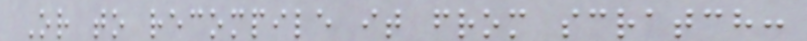Or to recompile it from scratch:
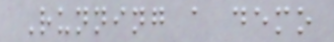Running a demo
